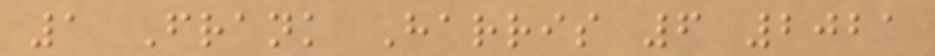1 Frank Harris 6 2021
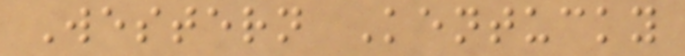Western Kentucky
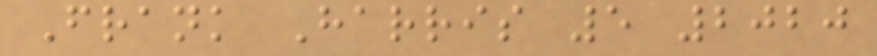Frank Harris 5 2020
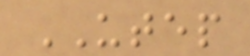UTEP
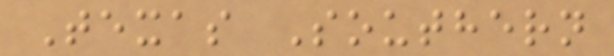Texas Southern
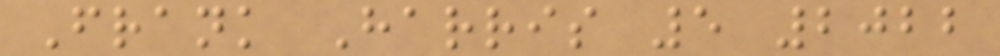Frank Harris 5 2022
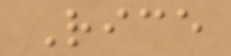Rice
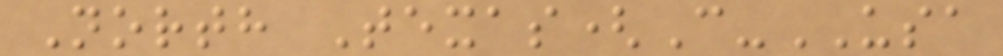North Texas(C-USA
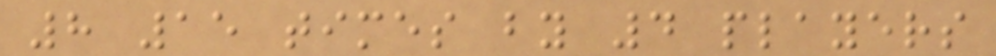8 15 times by 4 players
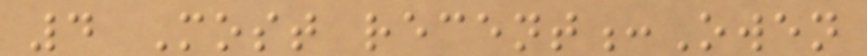4 Most recent:Owen
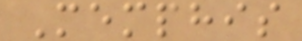Memphis
